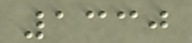1330
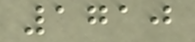1710
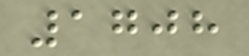1708
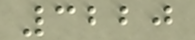3220
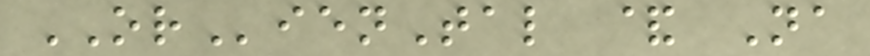ORienTal & Na
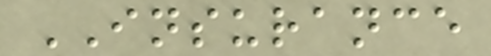INSURANCE
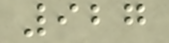927
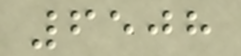6508
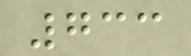733
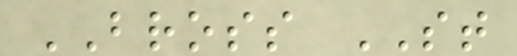BROSS ST
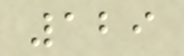129
